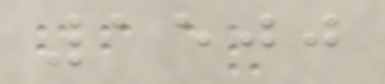1500
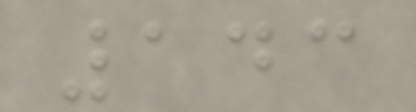143
